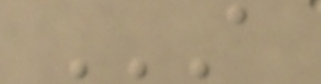A
